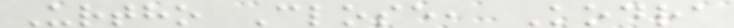Urtho Close, Kodra
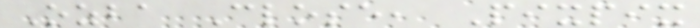Ozba Close, Pixpix
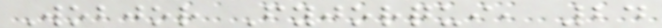Wobjor Fyjorqui, 24
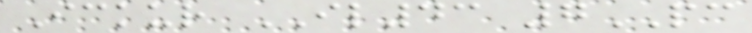Ickur IL43 7PC
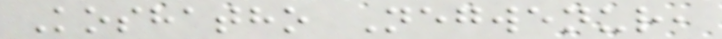Koshatho Negwenur,
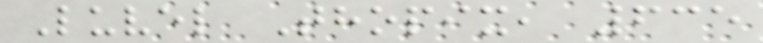Luvel Thopix, 635
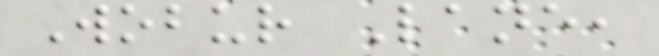Wobur Lane,
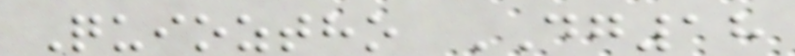Quioztho DG18
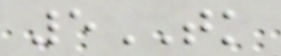5TK
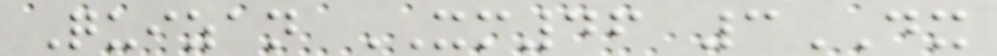Quizan XM46 3DX
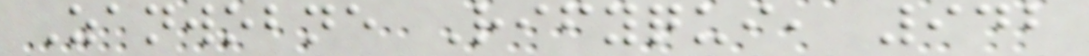Zanwobne Rifyqui, 942
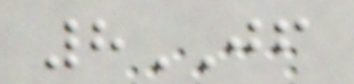8JF
